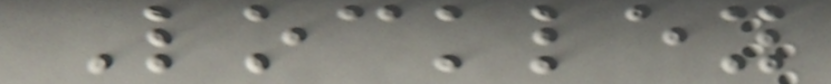Lockley
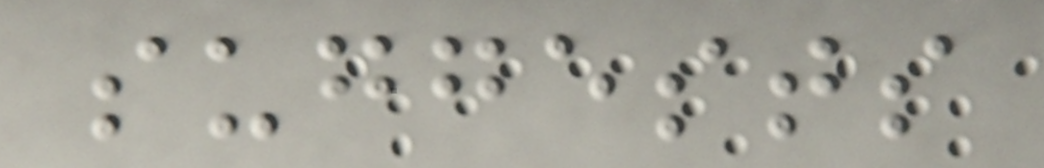suggests
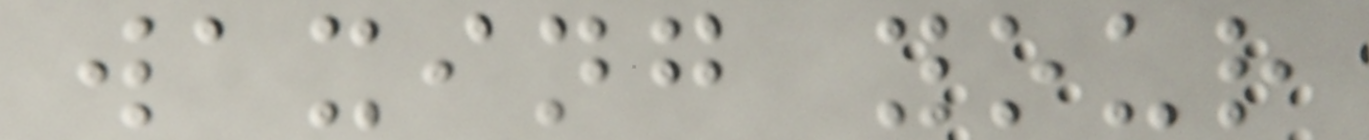waxing your
